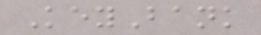KeyBank
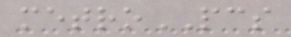metroPCS
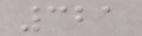321
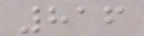816
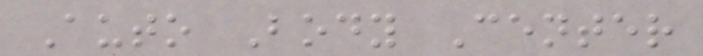Auto Body Center
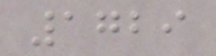1729
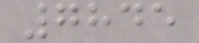7845
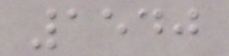1540
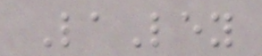LaLey
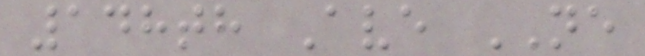148th Ave NE
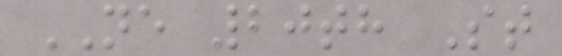NE 20th St
